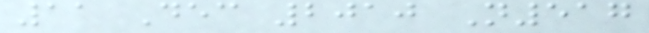11 Dec 2010 N517
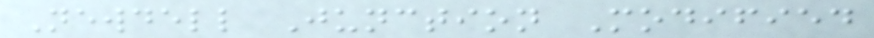Newdell Junction Modified
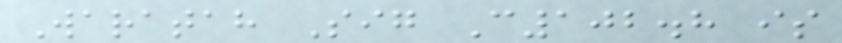Waratah Sig C102.8 is
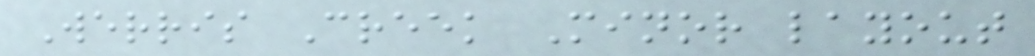Werris Creek Minor layout
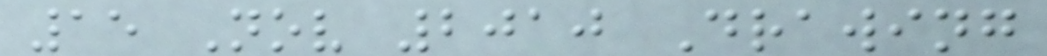15 Nov 2010 Drawing
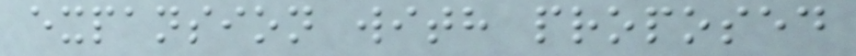expansion with proposed
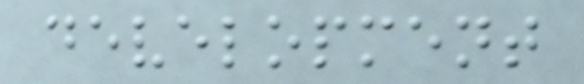development
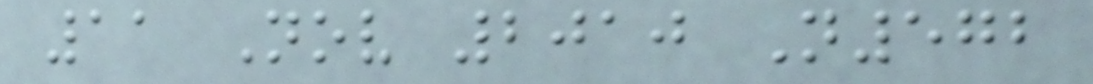11 Nov 2010 N572
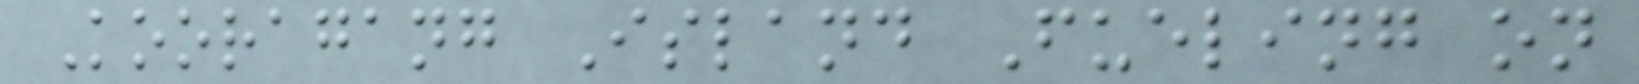Kooragang Island Fueling on
